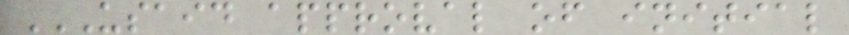USAID APPROVAL OF INITIAL
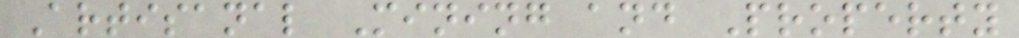Artisanal Mining and Property
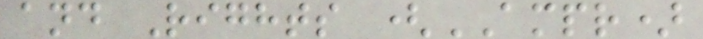and Rights (AMPR)
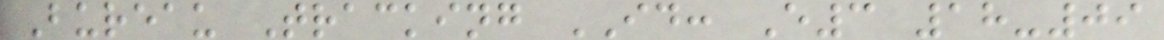Bureau Tracking ID: E3 18-09
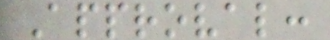Approval:
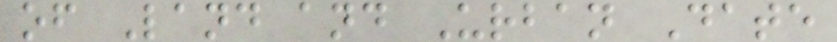of Land and Urban Date
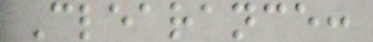Clearance:
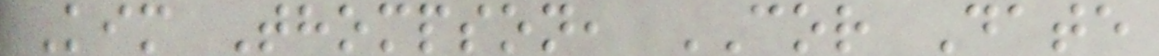Kim Thompson, COR Date
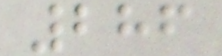286
